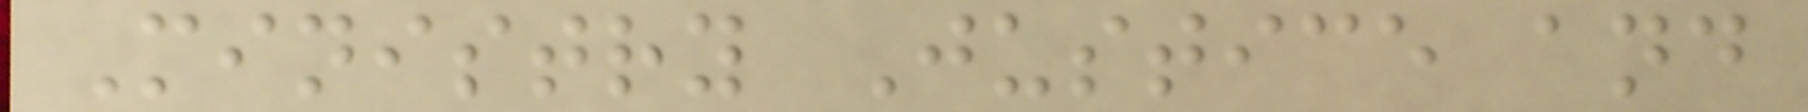Ministry Justice and
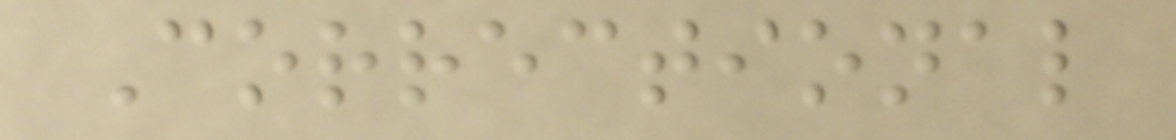Correctional
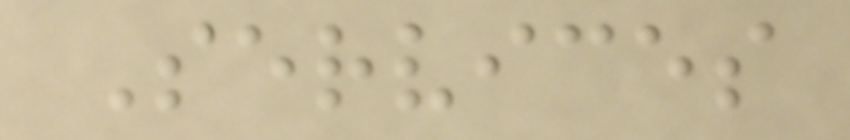Services
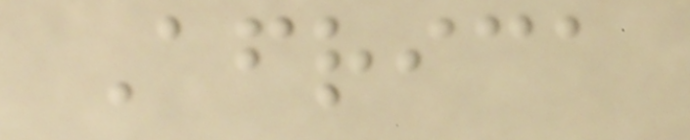Africa
